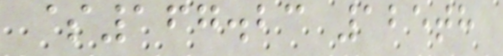$167.23 125th
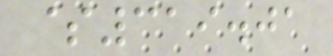$319.01
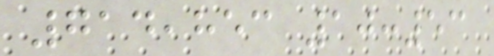714,853 10:53
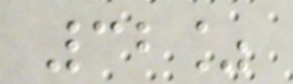32%
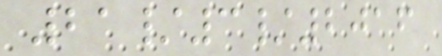21/3/2016
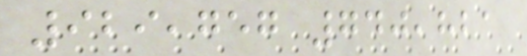929,757 740,821
